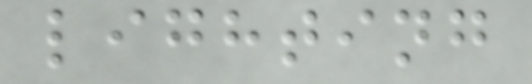lighting
